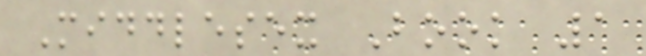Middlesex Book 1
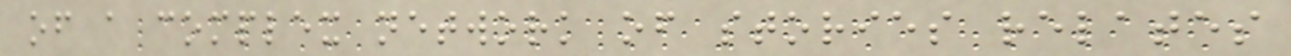of a complex network of stories relates
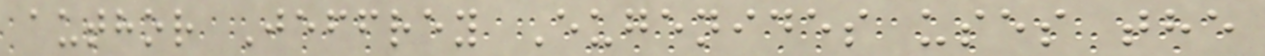author Jeffrey Eugenides uses the
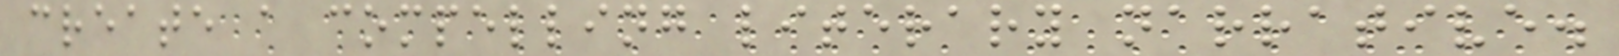create a compelling literary narrative.
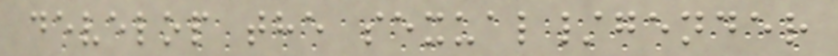develop the sexual/gender
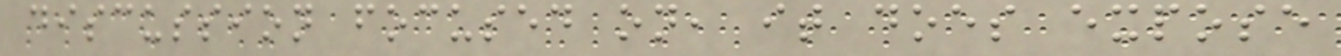discussion focused on, it does expose
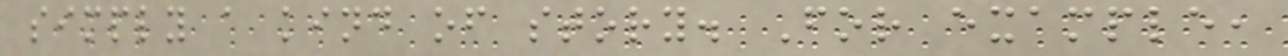simply a kind of story. For example,
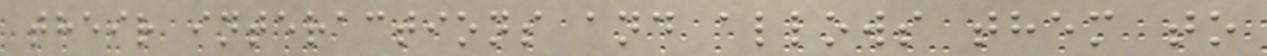their interactions and allows them to
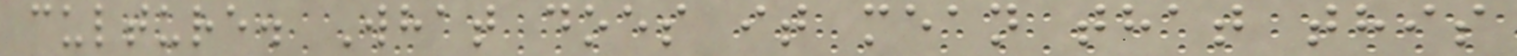culture. What does it mean that this
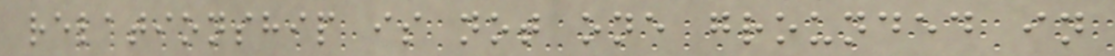relationship is not one grounded in
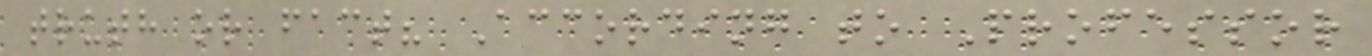truth or fact? According to Professor
